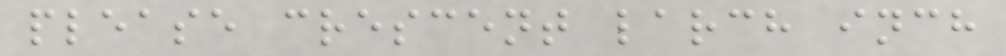please crescent larch inch
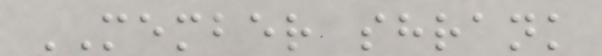MEMBER shrank
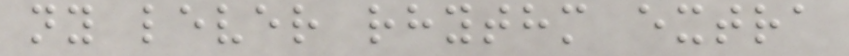ny lever rhythm extra
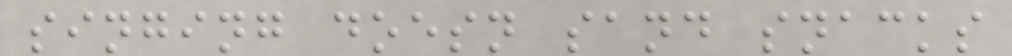singing doesn sand snacks
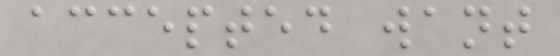accepted want
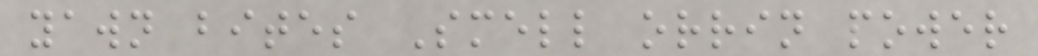yawn bites Smell orrin power
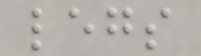legs
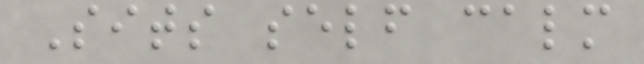Sits self calm
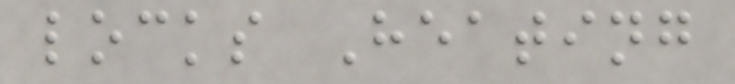locks Heating
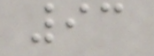93
